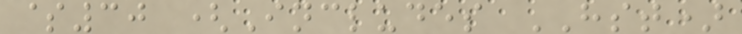$30 (Includes HST)
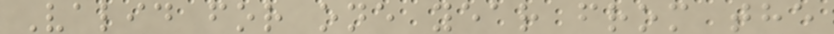Valid for one year from the
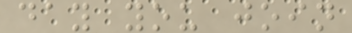day you join
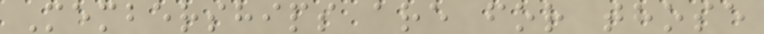Memberships are for those
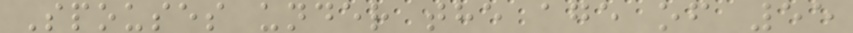Spouses under the age of 55
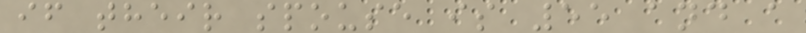if their spouse is 55 and a
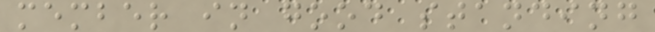member in good standing
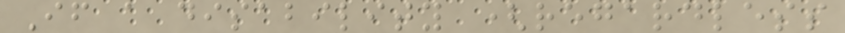If a disability (regardless
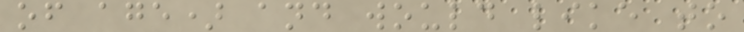of age) and would like to
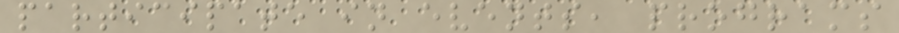participate in events, programs
